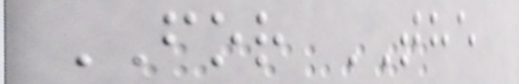FOR THE
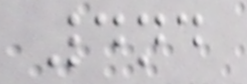4nd
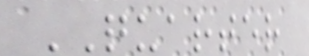QUARTER
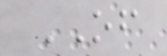OF
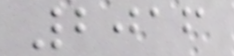2016
